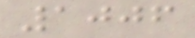1006
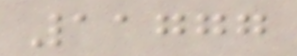11777
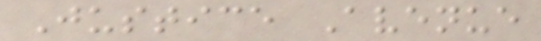Justice Avenue
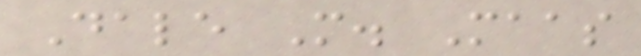Dale M. Maas
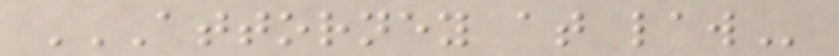ATTORNEY AT LAW
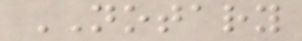NOTARY
